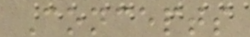Concepts
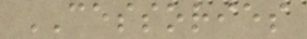CESSORIES
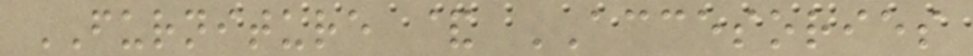FURNITURE & ACCESORIES
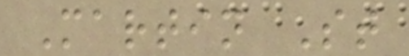Martin St
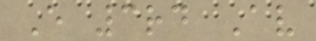E 3rd Av
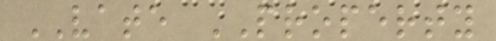VATE PROPERTY
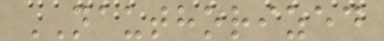NAUTHORIZED
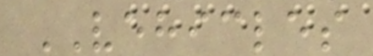VEHICLES
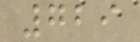729
